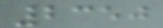2350
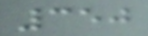350
